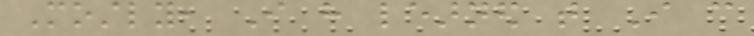Mostly, I have learned that I can
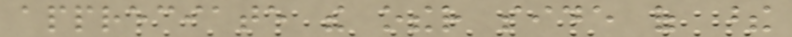appreciate the other side of these
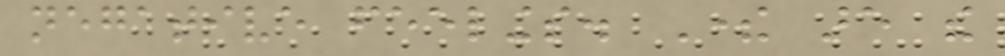negative feelings. There are the
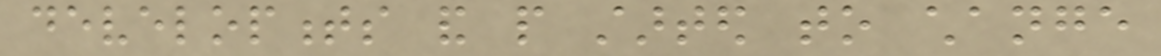developments and people started to change
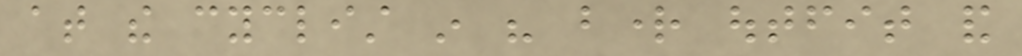at the cyclist in his bright outfit and
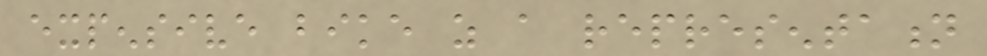expensive bike as a representation
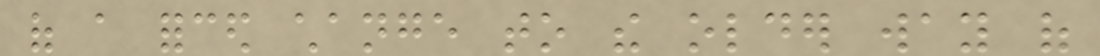of a forced change to the older way of
